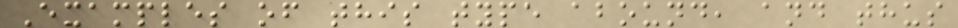Examples of this type abound, and thus
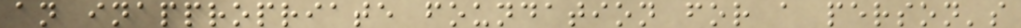an inappropriate foundation for a person's
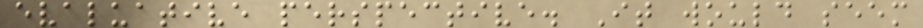evaluative perspective. It would seem
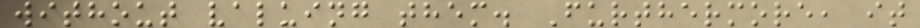without valuing them. Furthermore, it
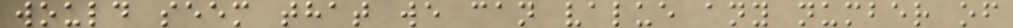would seem that we can value any number of
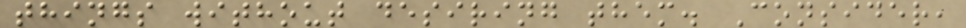things without desiring them. Consider,
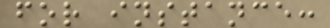for instance:
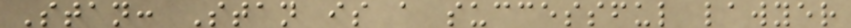Stan: Stan is a successful lawyer
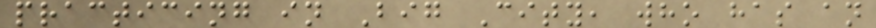practicing in Big City, who has an
